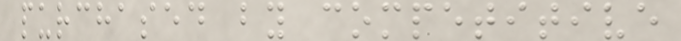purchased by competitive
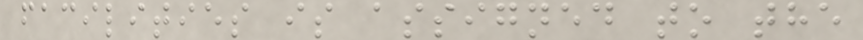facilities is assigned to the
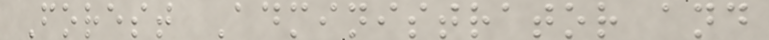Forest Administrator and
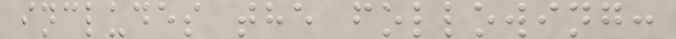includes the following:
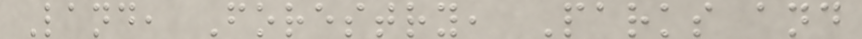Land, Forestry, Parks and
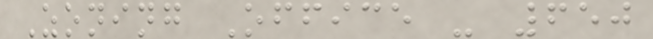Zoning Office - 650
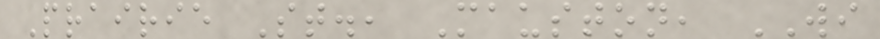Prairie St., Mauston, WI
